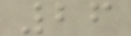26
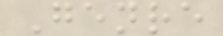Genre
